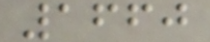1660
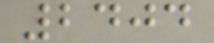2404
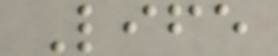Life
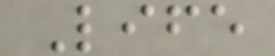Life
